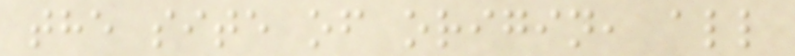the site of origin, all
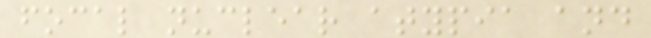focal nuclear atypia and
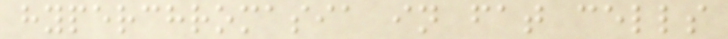hyperchromasia in fat cells
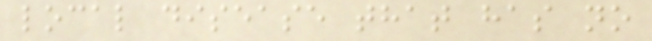local disease that has no
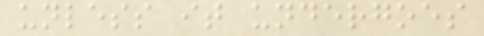unless it undergoes
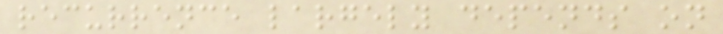recurrence largely depends on
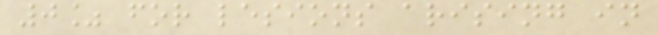0% for lesions arising in
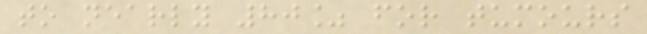to nearly 80% for tumours
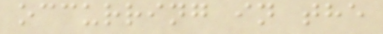occurring in the
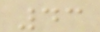43
